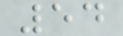54
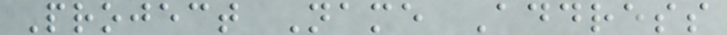Project Name Address
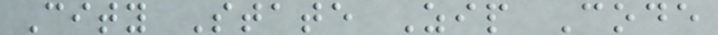City State Zip Code
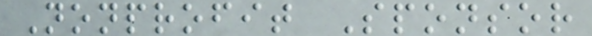Nonprofit Sponsor
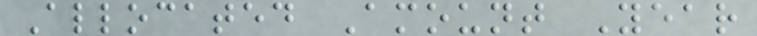Allocated Amount Year
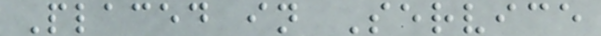Placed in Service
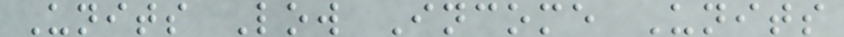Units Low Income Units
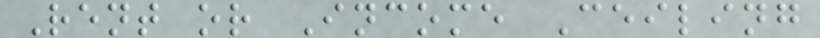Rent or Income Ceiling
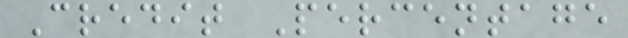Credit Percentage
